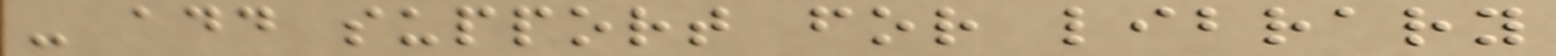- add support for library
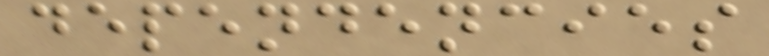dependencies
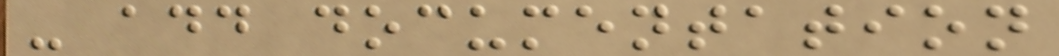- add documentation
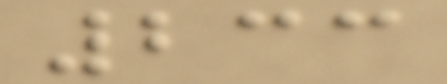233
